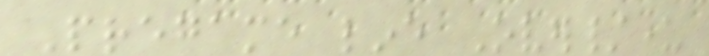Pregame line Over/under
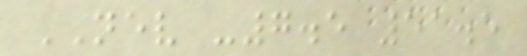NEV -7.5 51.5
